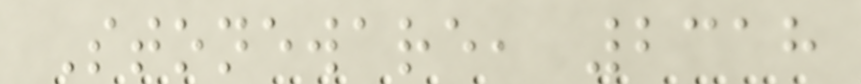Stoneware, 2318
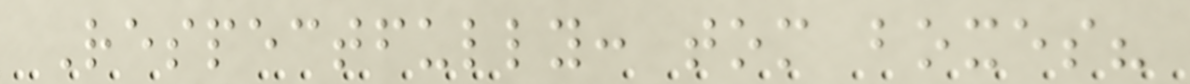Respectfully: tom boxes?
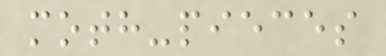moth-pieces
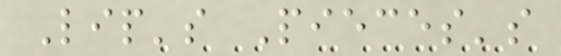Lip's Pieces's
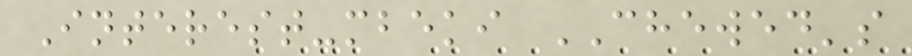Interest-mbeki CHEWED's
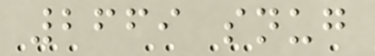2669 snug
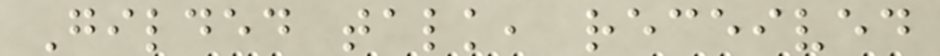Gilded talk, received
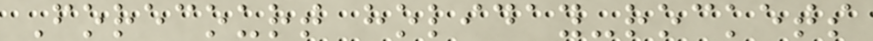Forecourt holiday-rockets
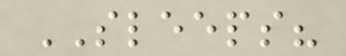SLEEPS?
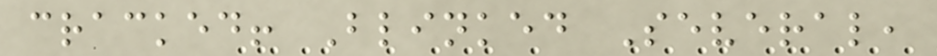cracked! Blinked Several,
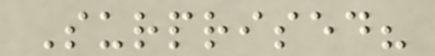Surprised?
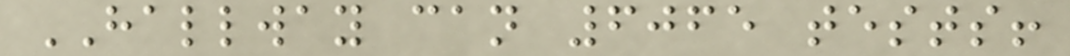HALLWAY can 6065 tests!
